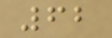62
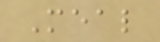Meal
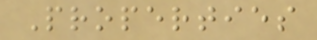Properties
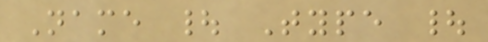Name | Type |
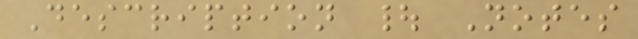Description | Notes
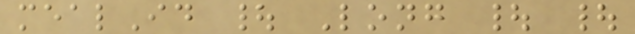mealId | Long | |
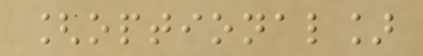[optional]
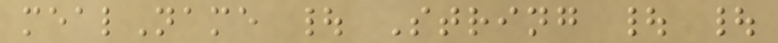mealName | String | |
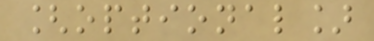[optional]
